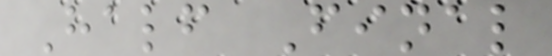Half Final
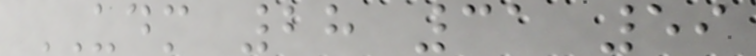UDM 28 31 59
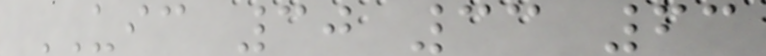UIC 30 33 63
